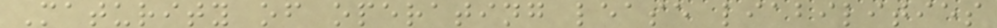Maturity of operating lease liabilities
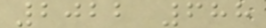2022 688
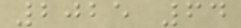2025 64
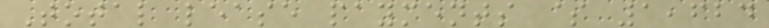Total lease payments $ 1,624
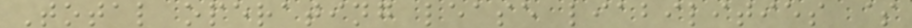Total operating lease liabilities $
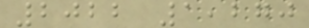2022 1,270
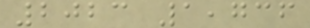2023 1,736
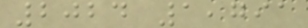2024 1,791
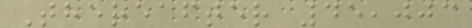Thereafter 45,003
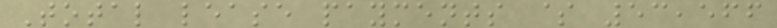Total lease payments $ 53,566
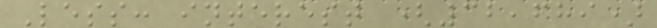Less: interest (32,689)
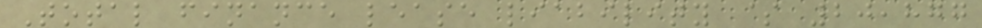Total finance lease liability $ 20,877
